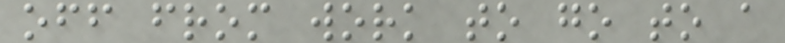off from work to go to a
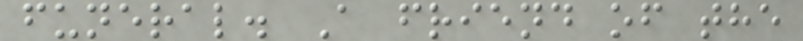funeral. A friend of the
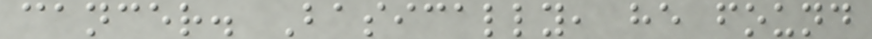cancer. Basically, he found
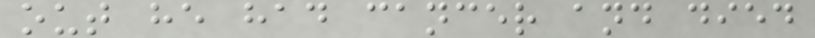out he had cancer and died
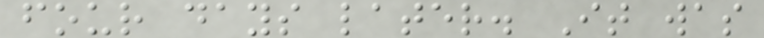four days later. It was
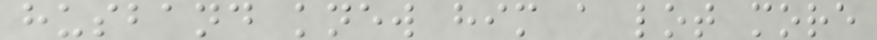husband knew him a lot more
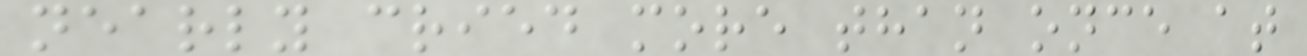nearly cried more than once at
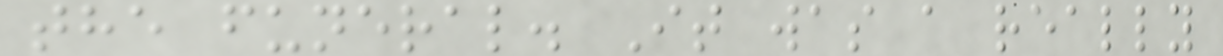the funeral. It was a really
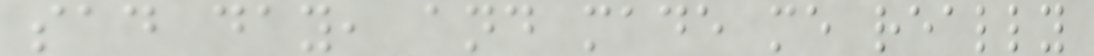sad day, and made me really
